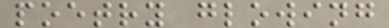poetry glowing
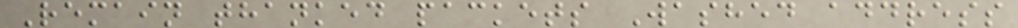Remain thanked packets Washed address
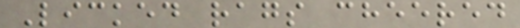Licked rags cheered
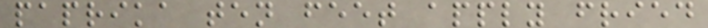paprika ten feet apply fried
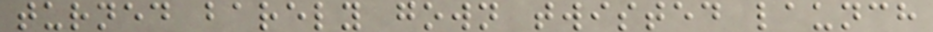turned barely gown twisted launch
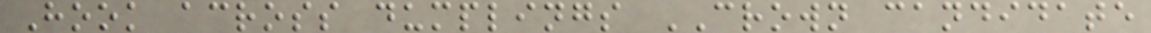Hook across dumplings CROWN candidate
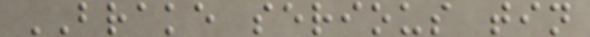BRAKE serious tin
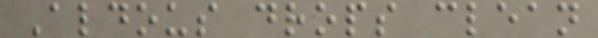Aldous drops clean
